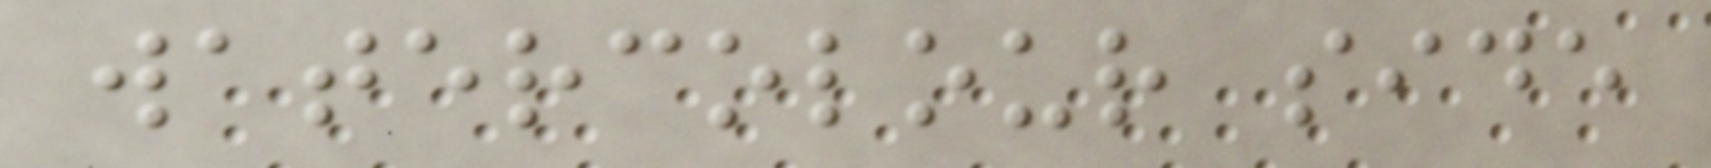watercolour side
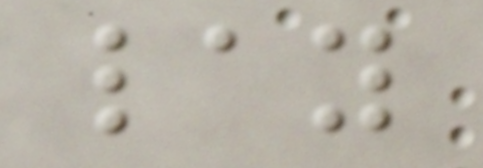lay
